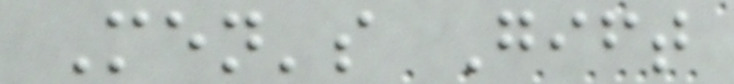Men's Gift
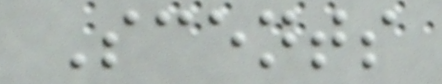Scents
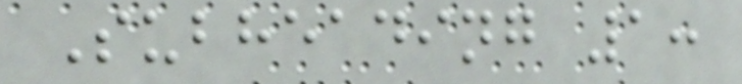Subheading 1:
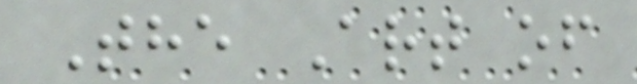The Art of
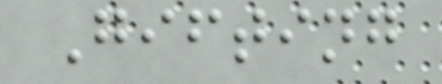Gifting
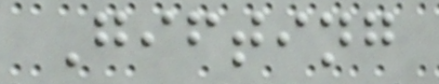Gifting
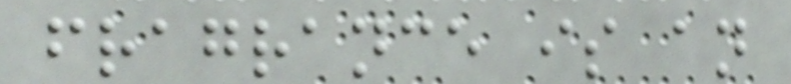fragrance is an
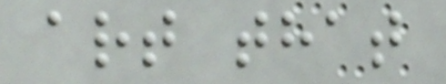art that
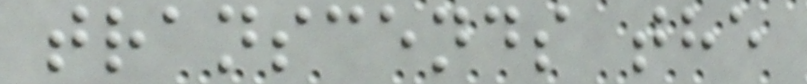transcends the
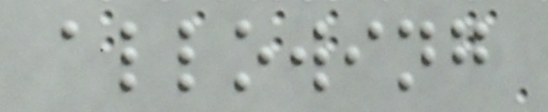allowing
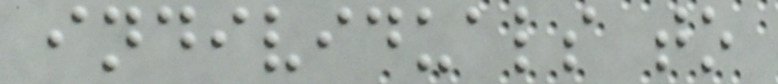individuals to
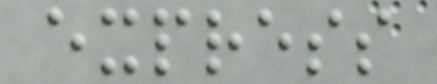express
